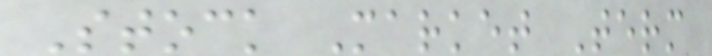Stock Market Term
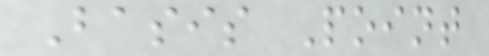Basis Point
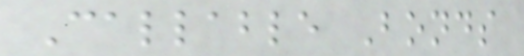Callable Bonds
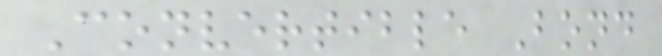Convertible Bond
